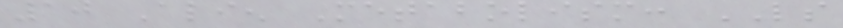10 Alien Metabolism: LS
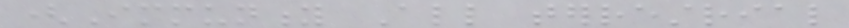(Immunity All terrestrial
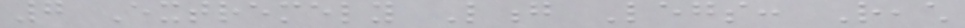7 Extremely Long Legs: Reach
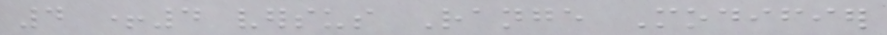4 +4 versus Range Modifier
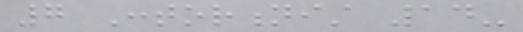7 Contortionist 14-
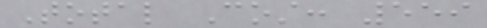Total Cost: 559
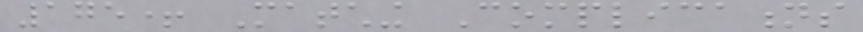175+ Matching Complications
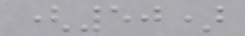(50)
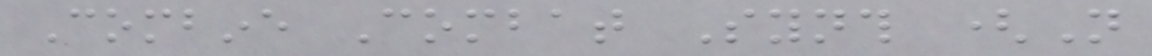Combine Combat Synth (Not
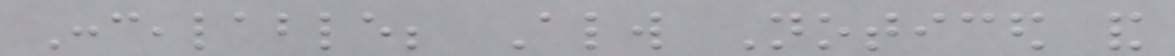Concealable; Always Noticed and
